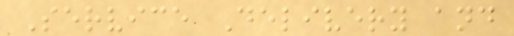Service Delivery and
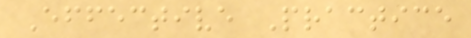Effective Practice
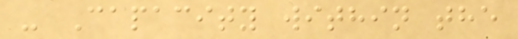- Capacity within the
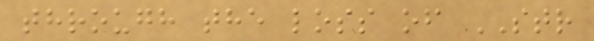through the loss of STR
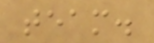team.
